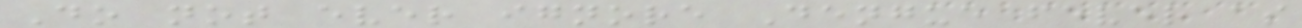Do not ever ignore Dengue fever as
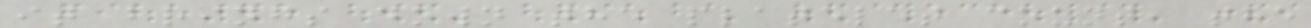it brings down the platelet count, the
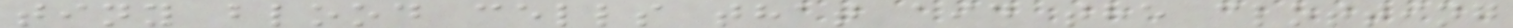tiny blood cells that aid the clotting
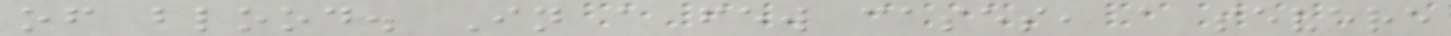of blood. In a few cases, a severe
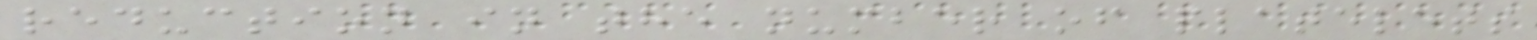reduction in the number of platelets
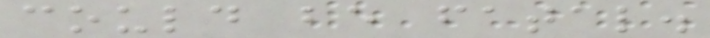could be fatal.
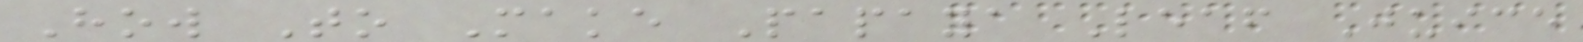How To Make Papaya Leaf Juice
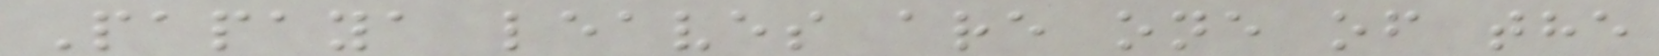Papaya leaves are one of the
